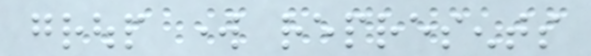group work represents
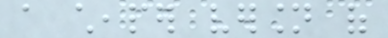a cheaper version of
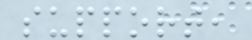support,
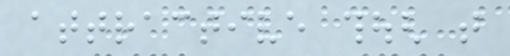attractive though that
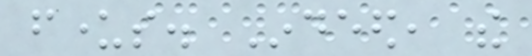funders. Indeed, the
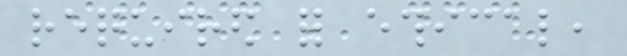required for ethical,
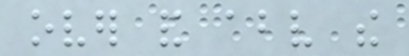over and above the
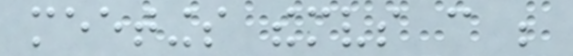meetings themselves can be
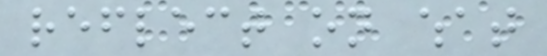reflect on what
